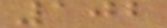102
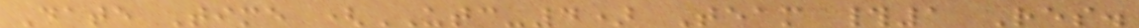Date Time (UTC-4) Team #1 Res.
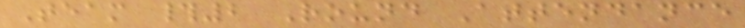Team #2 Round Attendance
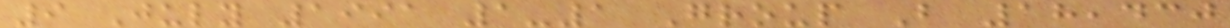9 July 1991 1-1 Group B 18,430
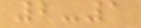2-1
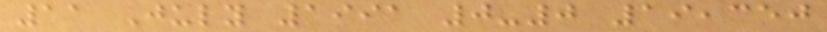11 July 1991 0-0 19,350
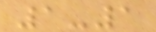1-1
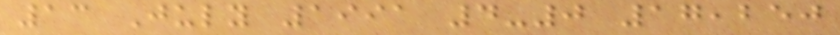13 July 1991 4-0 17,250
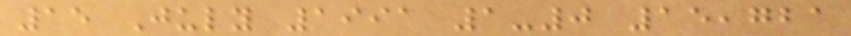15 July 1991 1-0 15,721
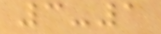3-1
